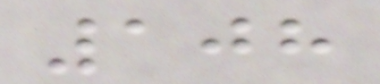108
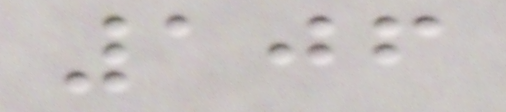106
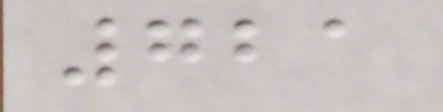721
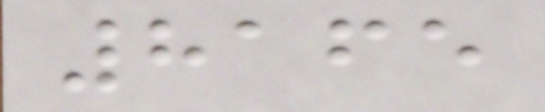8165
